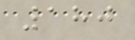180
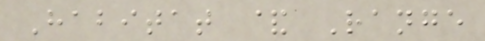Habitat & Range
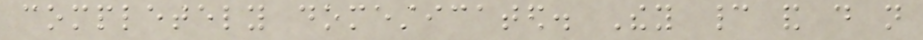completely domesticated. They cannot and do not
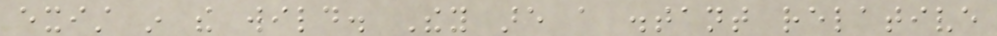exist in the wild. They are a distant relative
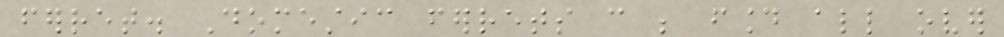ferret. Domestic ferrets can be found all over
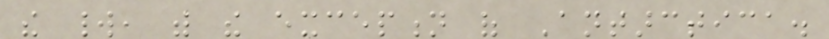the world, with the exception of Antarctica.
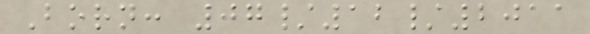Born: 07/12/2011
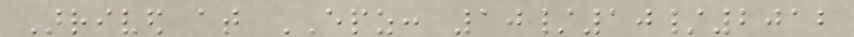Arrived at EPZ: 10/10/2012
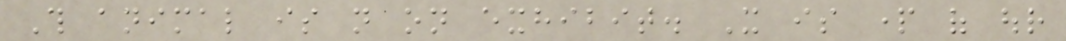This animal is not on exhibit. It is part of our
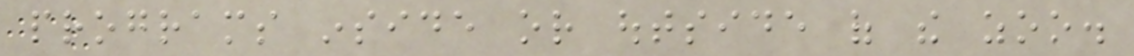programs inside or outside of the zoo.
